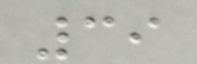39
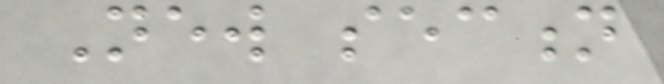New section
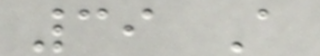39 A
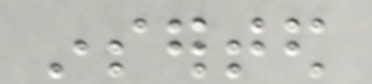inserted
